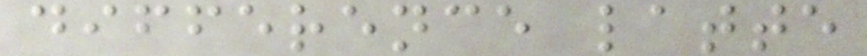difference latte
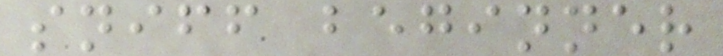sniff beginner
